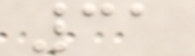31
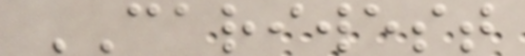CARIWEST
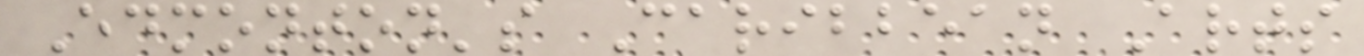Edmonton's Caribbean Arts
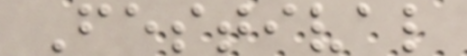Festival
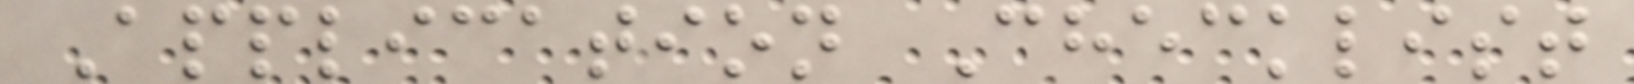Application Checklist
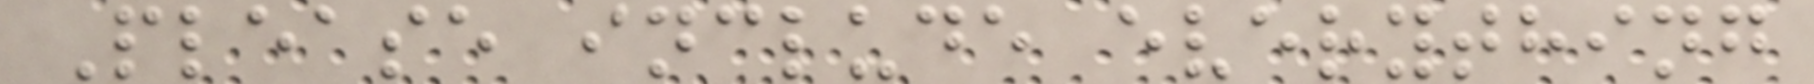Please include everything
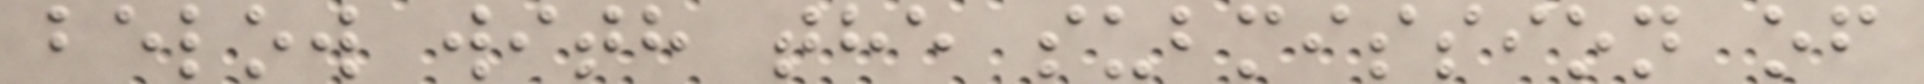below with the submission of
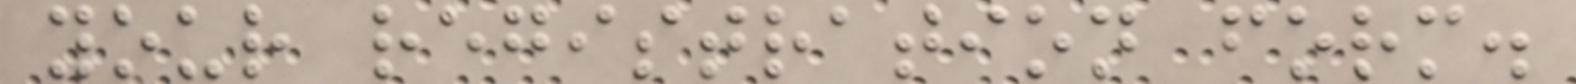your registration form.
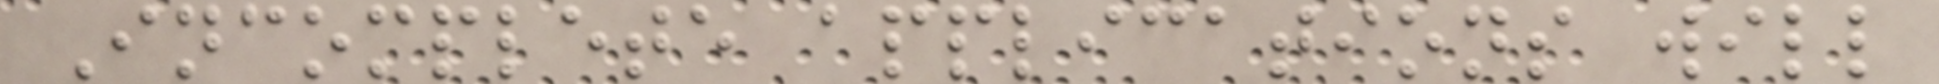Incomplete applications will
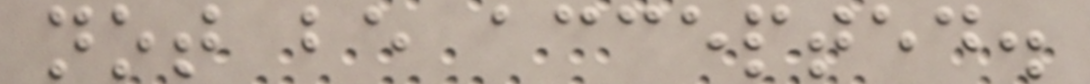not be accepted.
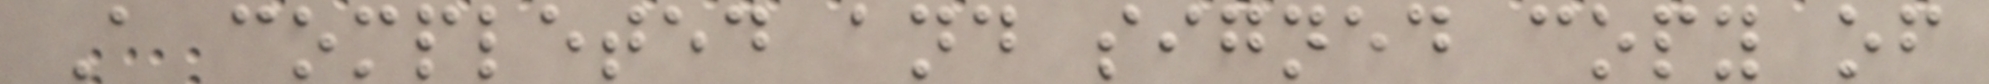A completed and signed copy of
